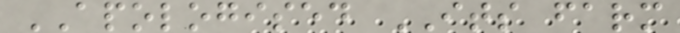APOLOGISED ITS farm
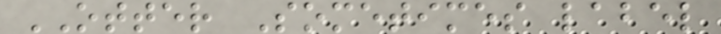OTTER Sometimes label
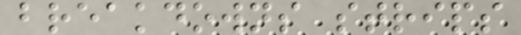breakdowns strips
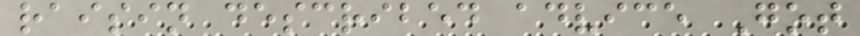raisin described advice Got
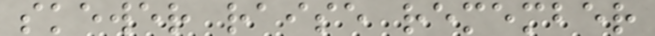skewer raise remember
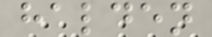halden
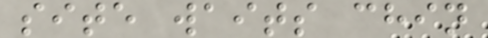site waits chin
